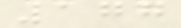177
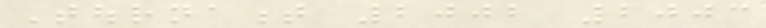Tournament 2002 2003
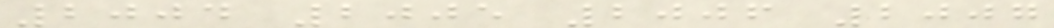2004 2005 2006 2007
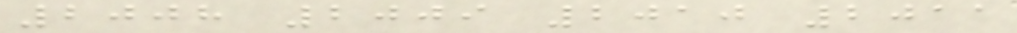2008 2009 2010 2011
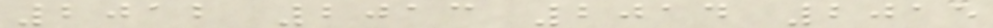2012 2013 2014 2015
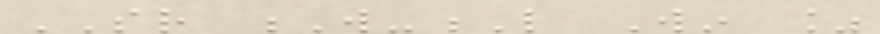SR W-L Win %
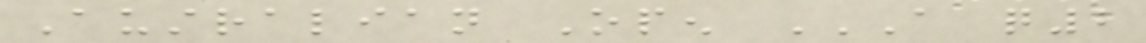Australian Open A Q2
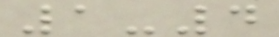1-4
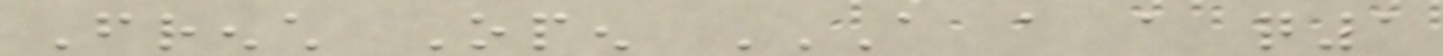French Open A A A Q1
